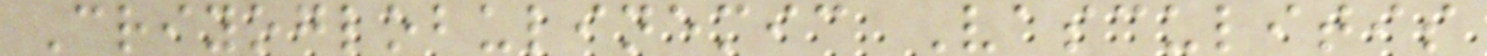Criyoglobulinemic Vasculitis
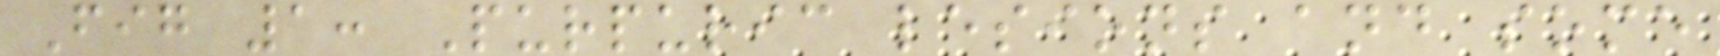Fig 1: Purpuric lesions and some
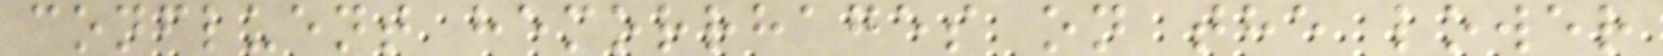confluent hemorrhages on the lower
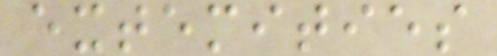extemities
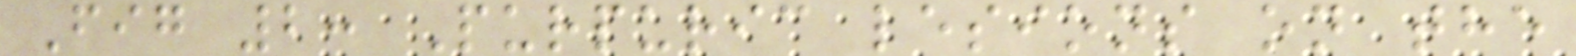Fig 2: Purpuric lesions on the
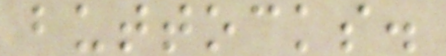buttocks.
